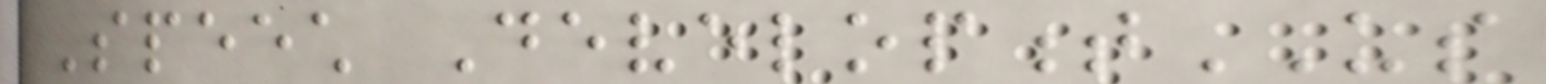Speech DevelopmentUS
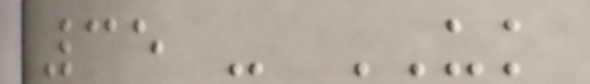35 - UK
